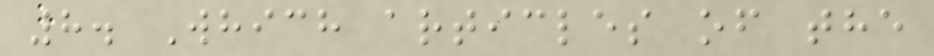8. Which articles of the
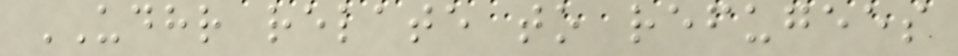UDHR relate to refugees
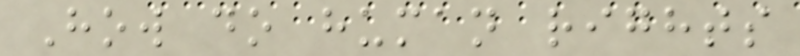How do human rights
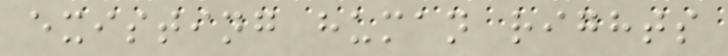existing human rights
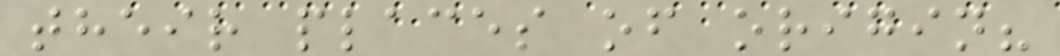their places of origin?
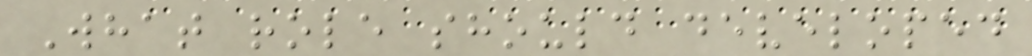What role should developed
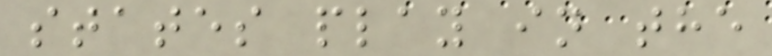states play in the
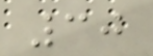30
